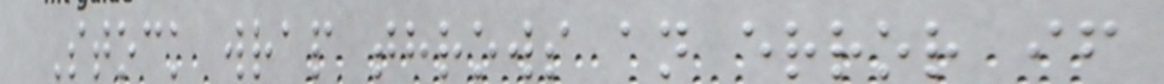Stock wrap throws an error if
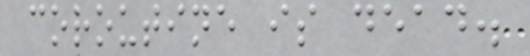coroutine is dead.
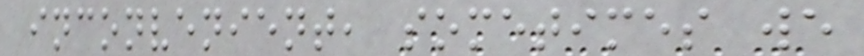inconvenient, sometimes we
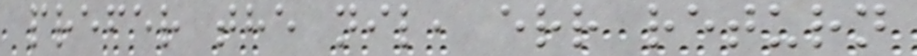prefer the nil, err return
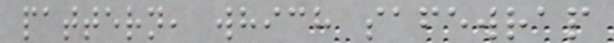pattern, which safewrap
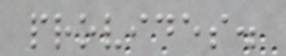provides.
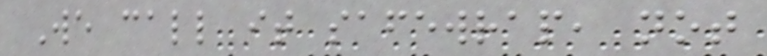We call it safewrap, not
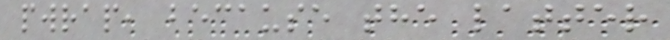pwrap, because the latter
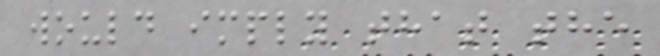would imply that the
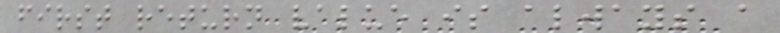first return value is always a
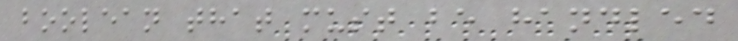boolean that must be handled
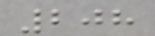208
